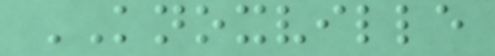KNOXVILLE
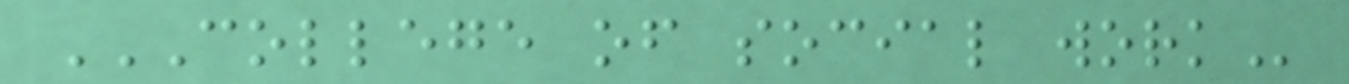COLLEGE OF SOCIAL WORK
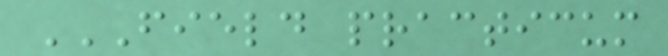FIELD PRACTICUM
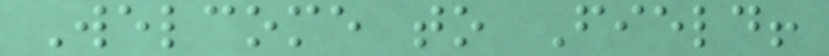Welcome to Field!
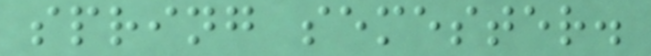spring semester.
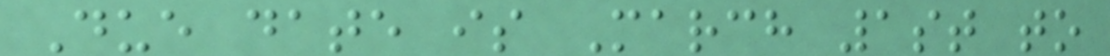Due date is March 1st to
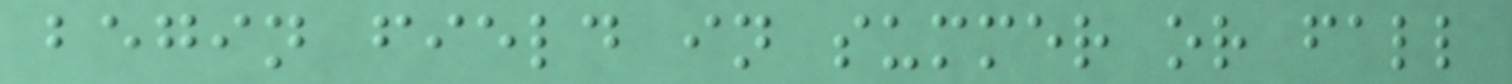begin field in summer or fall
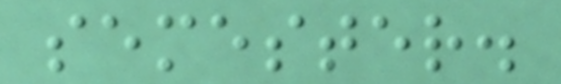semester.
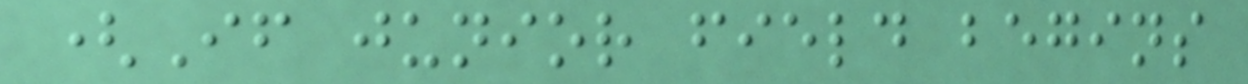(If junior field begins
